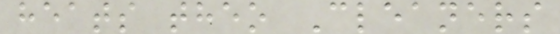heats theo Cleaners
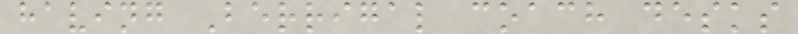having Berrigal coach desks
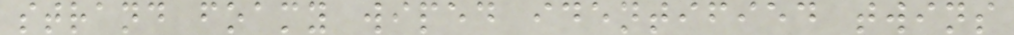strand foamy wiped identified twins
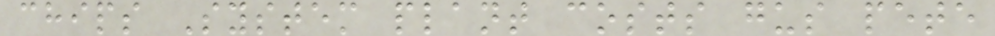chips System plant costs gus pete
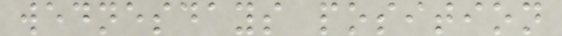wednesdays position
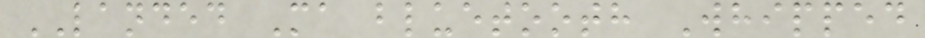LANDED Ma bluetooth Whipped
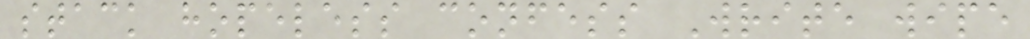stack hopeless confess Write wipe
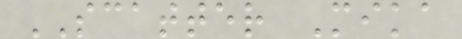SCATTER Mika
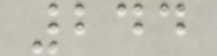244
